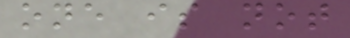one is not
